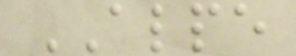ALPE
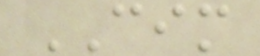CIM
